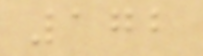172
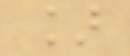]
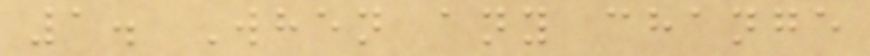1. When any change
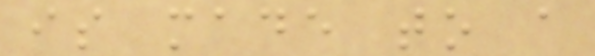is made to a
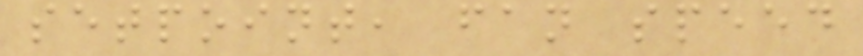setpoint, fan speed
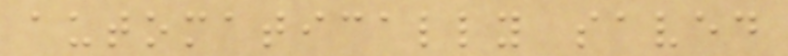automatically saved
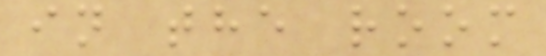in the room
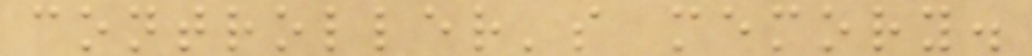controller's memory.
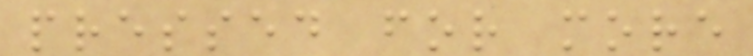pressed for more
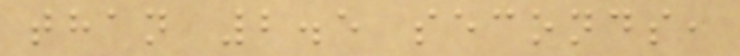than 2.5 seconds,
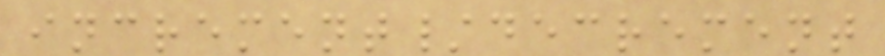increment/decrement
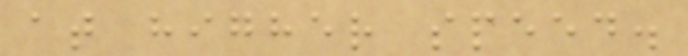at higher speed.
